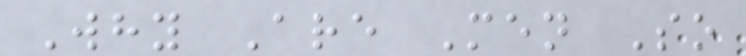Why Are Men So
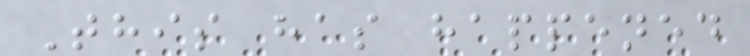This has happened
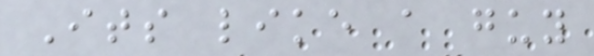Its like a guy
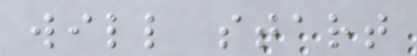will start
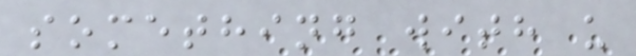something with u
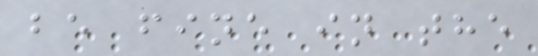be fine in the
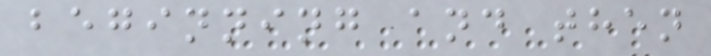beginning and then
